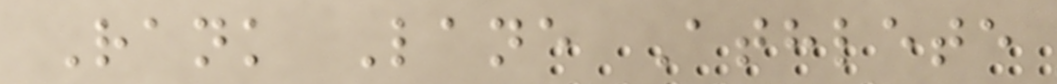Rank Lane Athlete
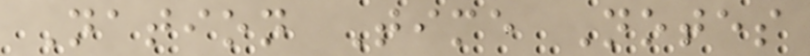Nation Time Notes
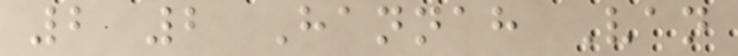2 2 Hannah Van
